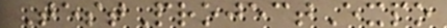TestProjectExpo
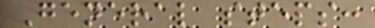General steps:
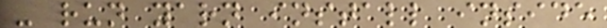- run yarn install inside
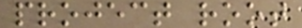project root
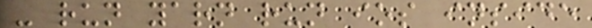- run yarn run ios inside
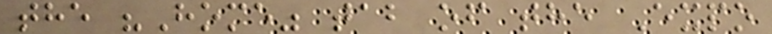the "Home" tab of the Expo
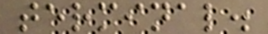terminal.
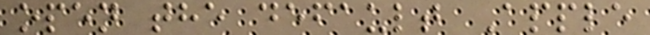open the default Apple
